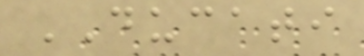DUCATI
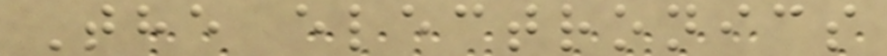The electronics
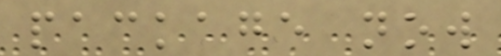package now
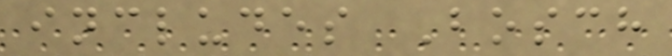includes Bosch
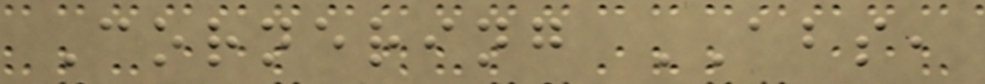Cornering ABS,
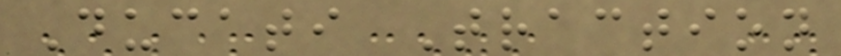Ducati Traction
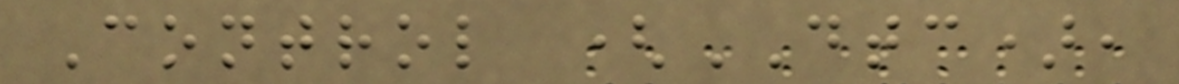Control (DTC),
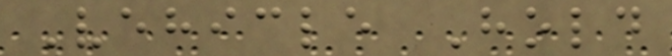Vehicle Hold
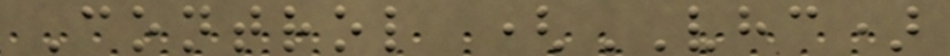Control (VHC)
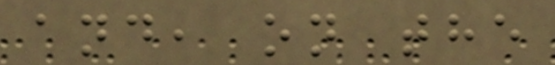and, on the
